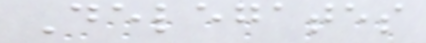Delegates
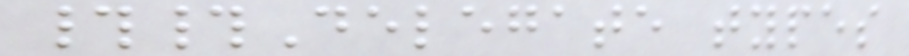##Delegate types
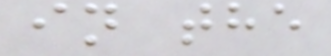in the
